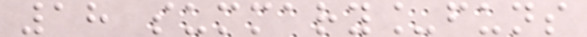18 summary_funs
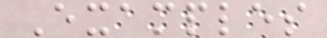Examples
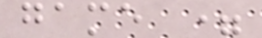game =
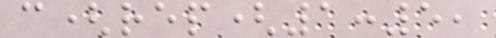c(rep(1:5,
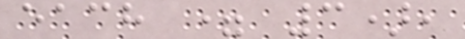each = 3),
